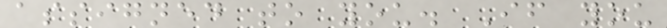assigned to you. If you
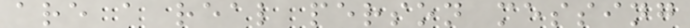are a real person messing
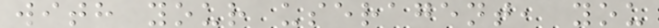with your useragent, you
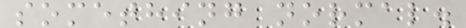something normal.
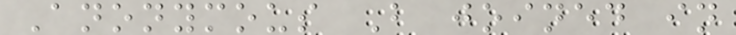Anonymous B joined in
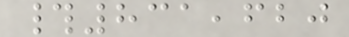#831,620
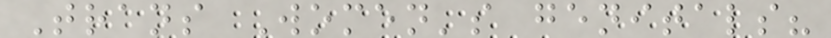Trans Women's genitals?
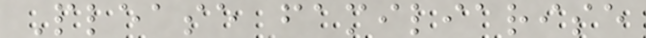Please familiarise
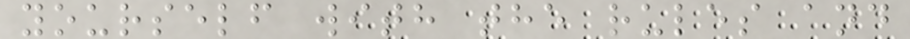yourself with the rules and
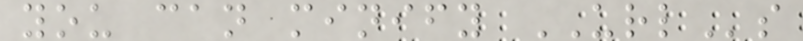you can minify URLs
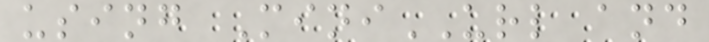using MiniURL and
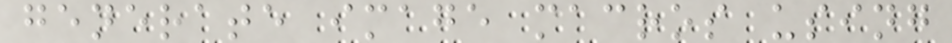generate image macros using
